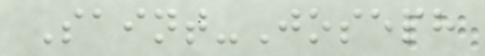Saint-Joseph
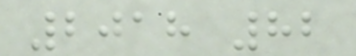2018 82
